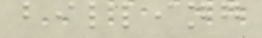billing
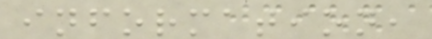information,
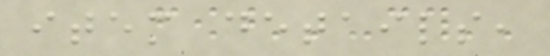item details,
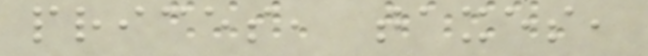prices, taxes,
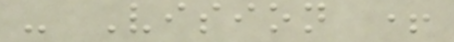- Vision +
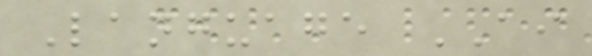Language AI
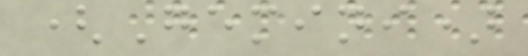(Gemini)
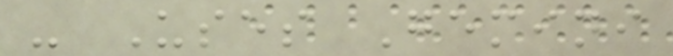- Uses Gemini
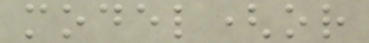model(or
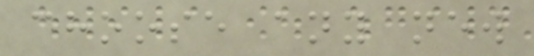choose any new
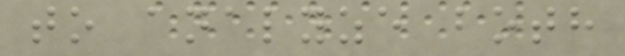to analyze both
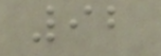92
